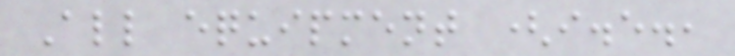All equipment (i.e.,
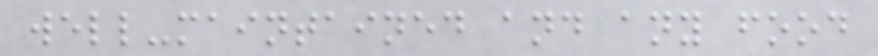well-maintained and any food
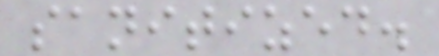sanitized.
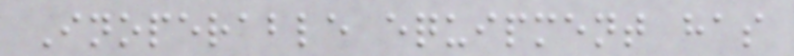Inoperable equipment has
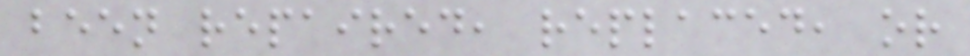been repaired, replaced, or
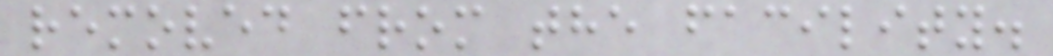removed from the facility.
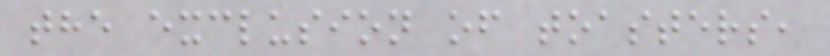the exclusion of toasters,
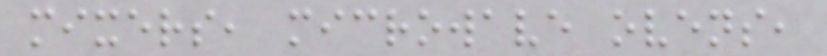mixers, microwave ovens,
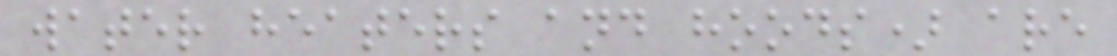water heaters and hoods) are
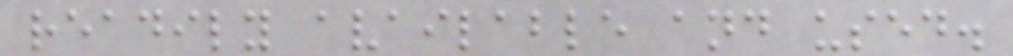readily available and used.
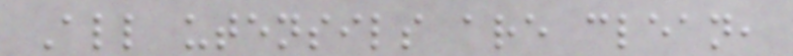All utensils are clean,
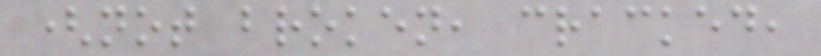(not broken, cracked,
